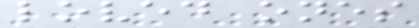loved ones
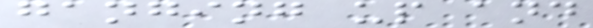ganging up and
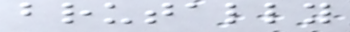brutally
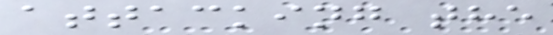attacking the
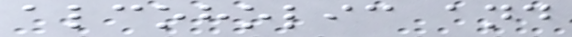alcoholic and
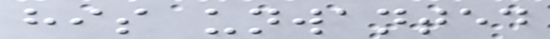his unwanted
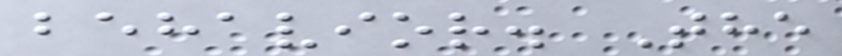behavior. The
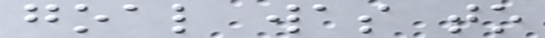goal was to
